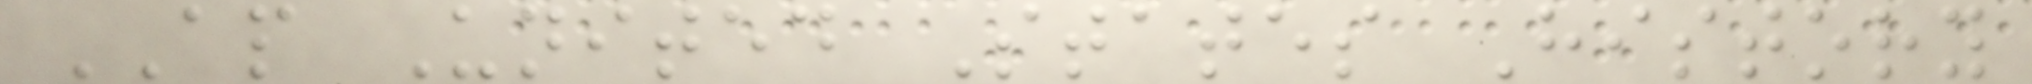AP United States History
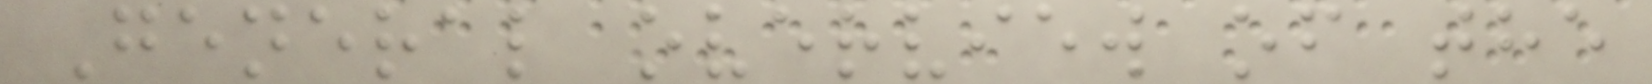General overview of the
